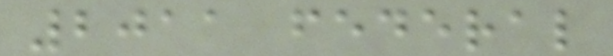2011 federal
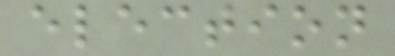election
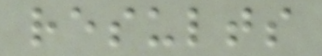results
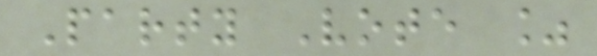Party Vote %
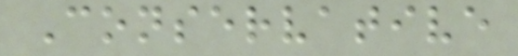Conservative
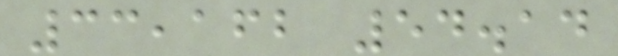33,162 54.14
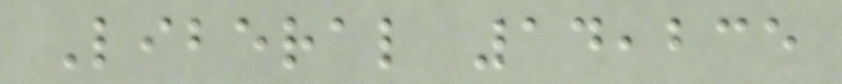Liberal 14,235
